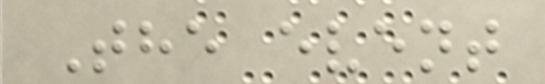The event
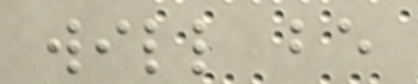will be
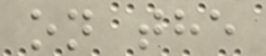on the
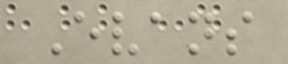Evans
